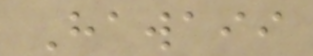Hawaii
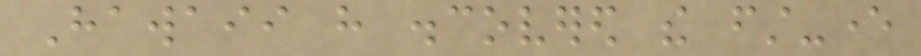Hawaii have discovered the first-ever
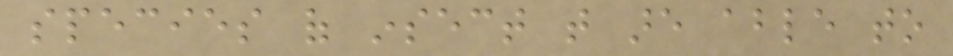species of insect that are able to
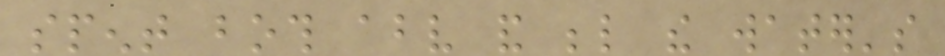spent both above and below the water's
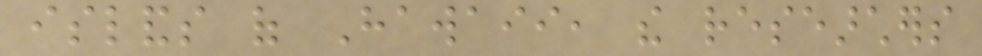islands of Hawaii, the researchers
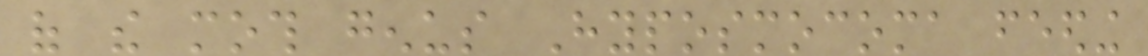of the moth genus Hyposmocoma feeding
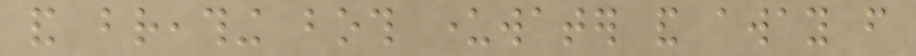and breathing both underwater and away from
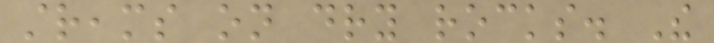streams on dry rocks. The
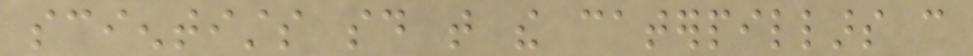scientists said that the caterpillars can
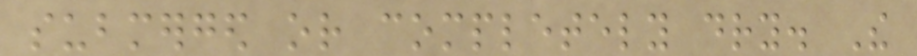submerged or completely dry. The
